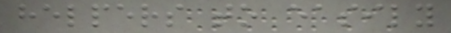helpers to easily
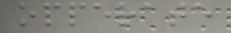opperate
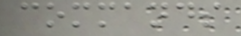commands
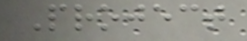Project
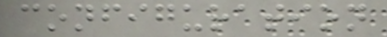configuration
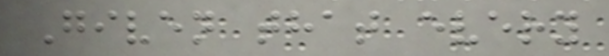Given that every
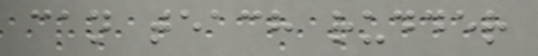can teach rudder
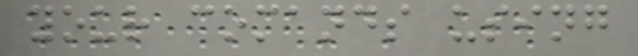your comands using
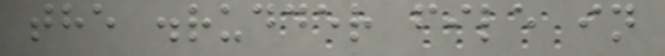the .rudder file in
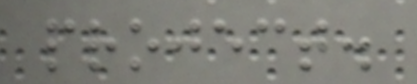project.
